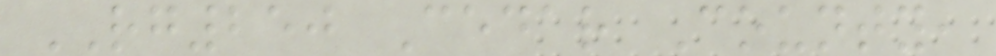RG250 Cedar County,
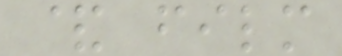& film
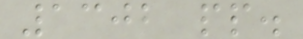1302 pp.
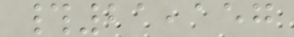#21,157
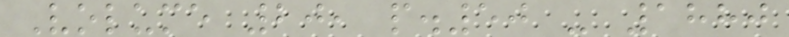Volume 20, p.50 - 1880
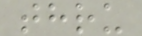thru
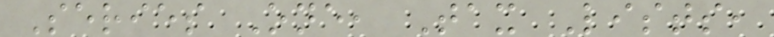Series One, Tax Lists,
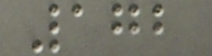172
